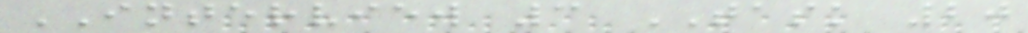INTERVIEW 3 TASK 20
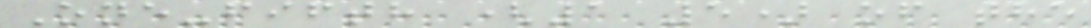One-fifth (1 5) of the
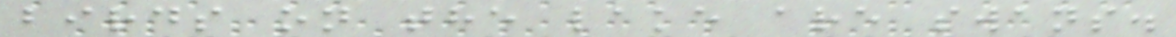birds on the lake are swans.
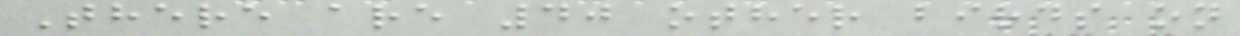There are 40 other birds on
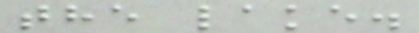the lake.
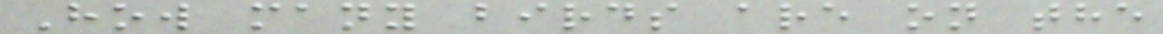How many birds are on the
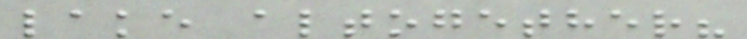lake altogether?
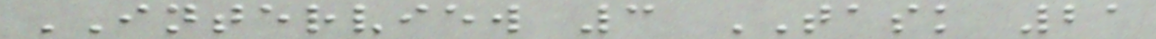INTERVIEW 3 TASK 21
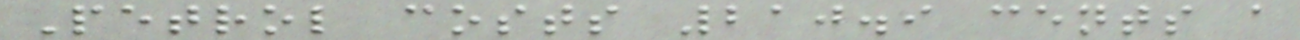Petrol costs 210.9 cents a
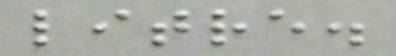litre.
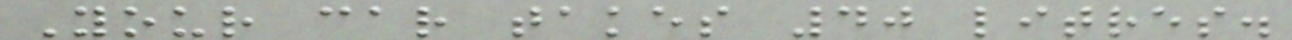Your car takes 40 litres.
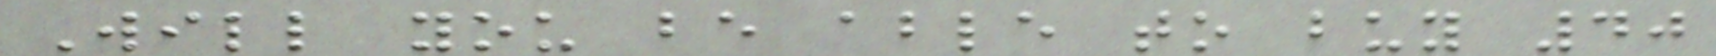Will you be able to buy 40
